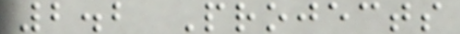2.2 Projects
